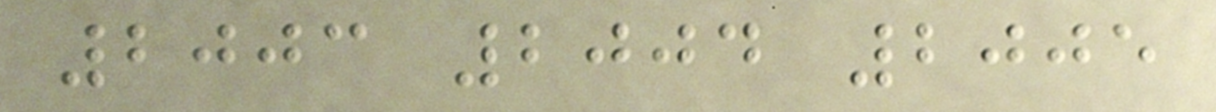2003 2004 2005
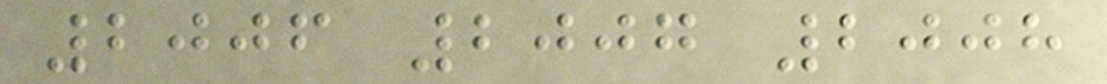2006 2007 2008
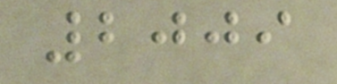2009
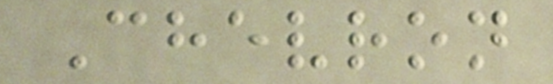Chevron
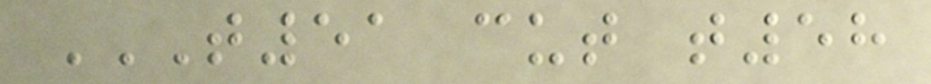T51 CUT T58
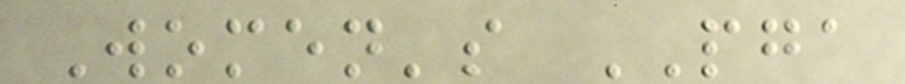Women's PGA
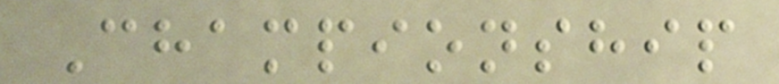Championship
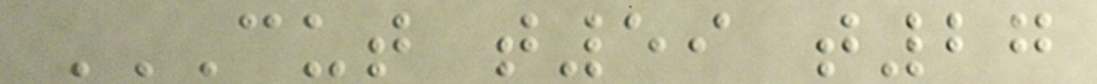CUT T59 T27
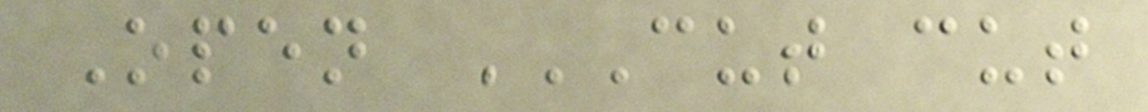Open CUT CUT
